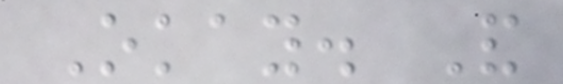Okay. And
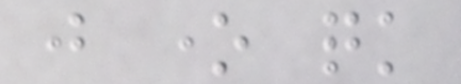just one quick
